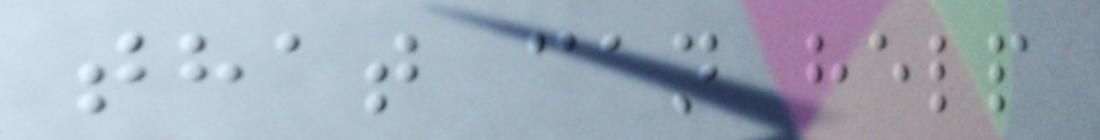that can help
